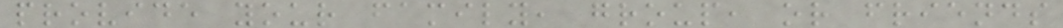provide your family, group, or friends
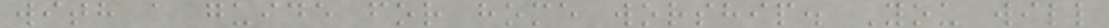with a guide for home worship. You will
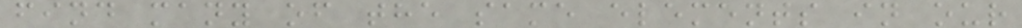find many of the same elements in our
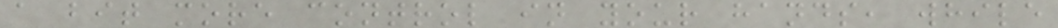a bit more control in your hands, while
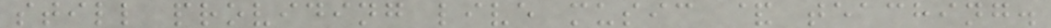still providing live music & teaching.
